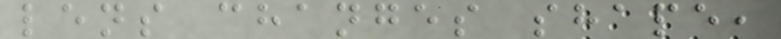lens changes shape,
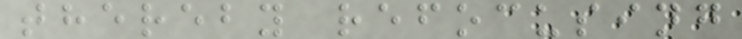thereby refocusing
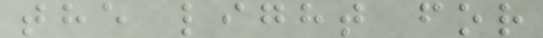the light for
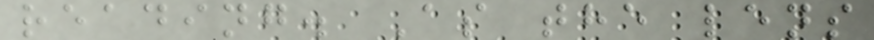reading. As the lens
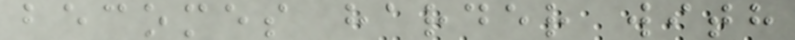becomes harder with
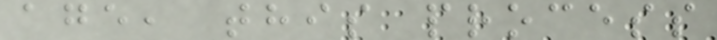age, this process
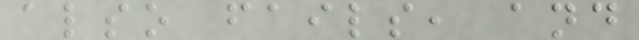also fails, and
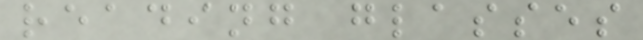reading glasses
